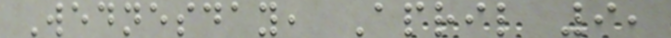Wednesday, April 9,
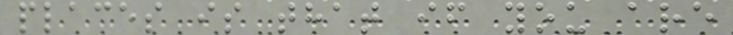places is that if you are
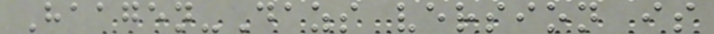Haagen-Dazs version is
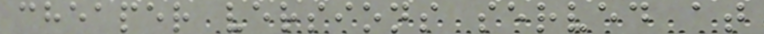cheaper versions served at
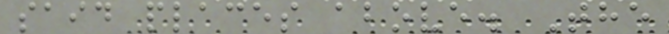said places above. The
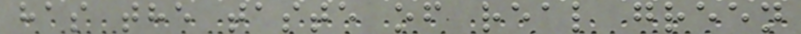has the taste of real green
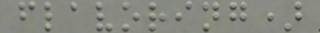flavoring)
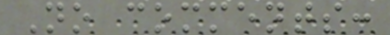No comments:
